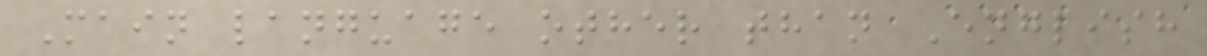Main language other than English
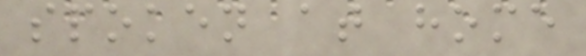spoken at home
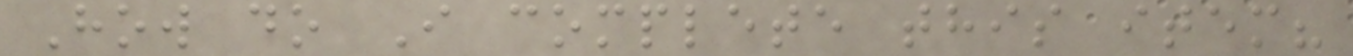How do I complete this item?
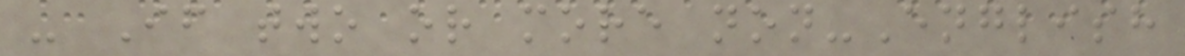- If two or more non-English
